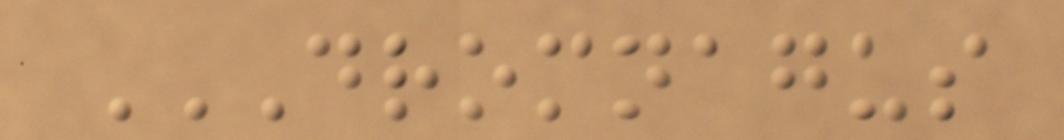DROMNAGUS
